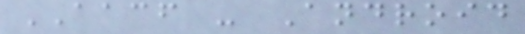AACF - Android
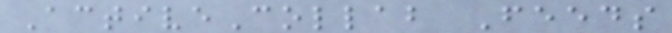ActiveCollab Feeds
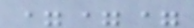===
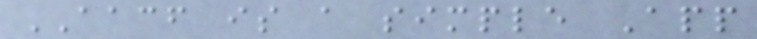AACF is a simple App
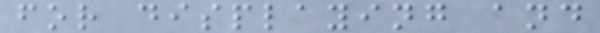for displaying and
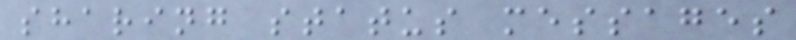sharing status messages
